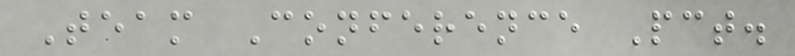Team Conference Pct.
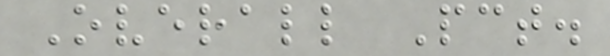Overall Pct.
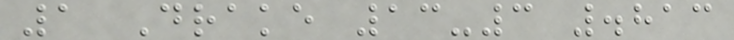1 Drake 13-3 .813
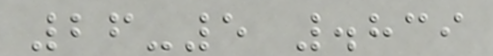26-5 .839
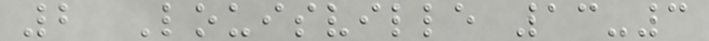2 Louisville 13-3
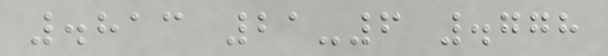.813 21-6 .778
